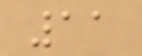11
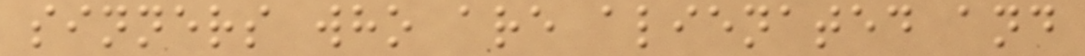sinners who are alienated and
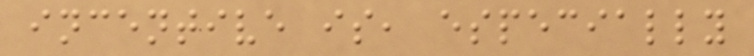incentive is, especially
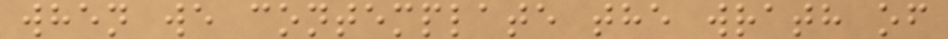when we contemplate the wrath of
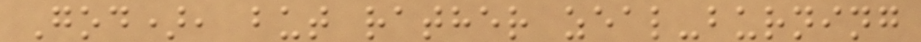God), but rather zeal-burning
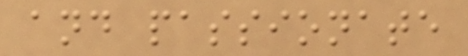and passionate
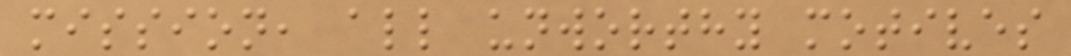mission, all unworthy motives
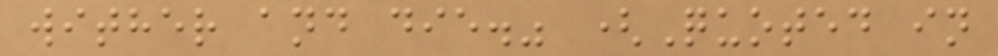wither and die." (Quoted in
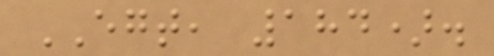EGT, 184).
